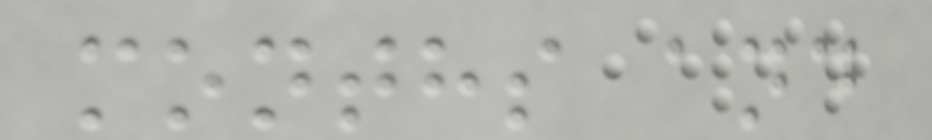months and
